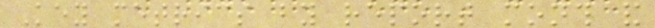Key metrics by report month and
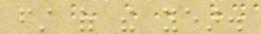first of the year.
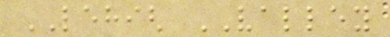LEHIGH VALLEY
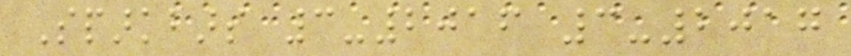Sparkbars 3-2016 3-2017
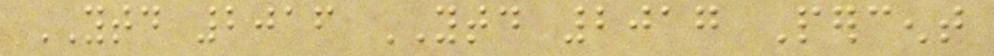YTD 2016 YTD 2017 Percent
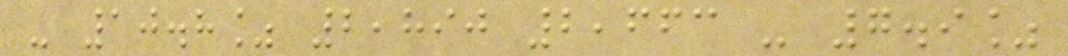- 10.8% 2,890 2,663 - 7.9%
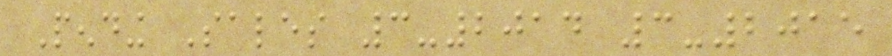Pending Sales 3-2014 3-2015
